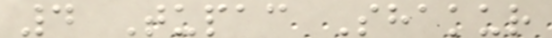4 Tupac Shakur
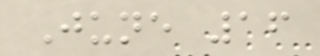June 16
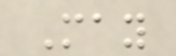May
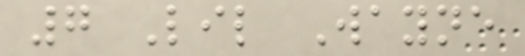7 Lil Wayne
